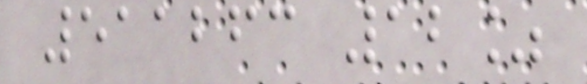511263 12%
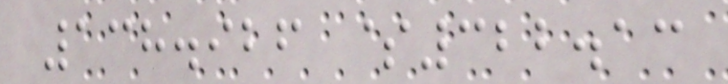138.926 $322.13
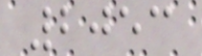2053
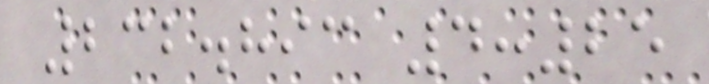232.893 4:25
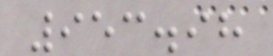953.98
